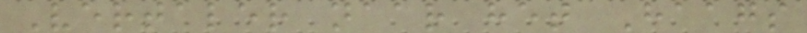Vertaler naar het Haags
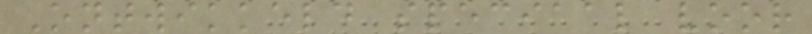Ontwikkeld speciaal voor
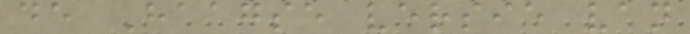de Haagse versie van
